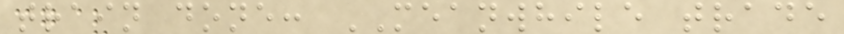train done: MEANWHILE trade
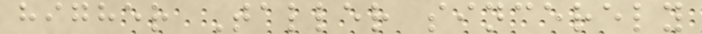higher Taller sincerely
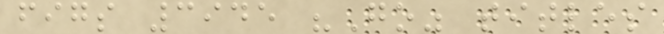figs 3945 "Go" titles
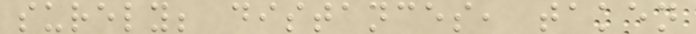surely; distances, taken
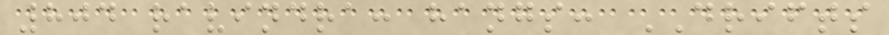804 ravindra: hangs: DRIFTS
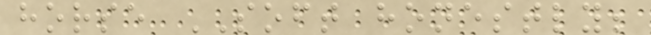horse SOFT honestly;
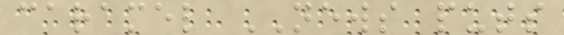caramel NEWS puts
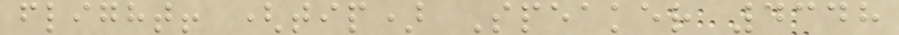flight! (tip) Speaker 4348
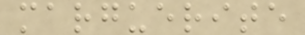marguerite
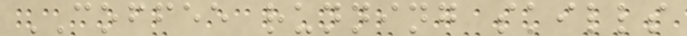COFFEE running skills
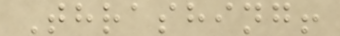Thrashing!
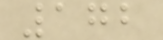172
